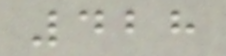428
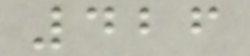426
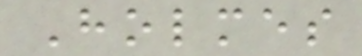Holmes
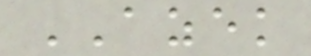AZEK
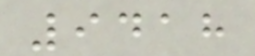9418
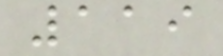119
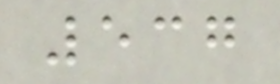537
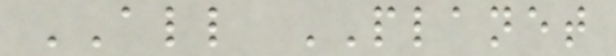ALL PLANET
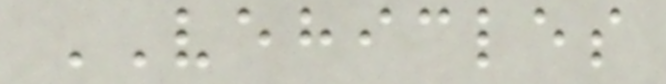VEHICLES
